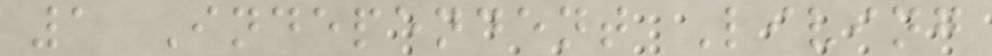1 Independent Living
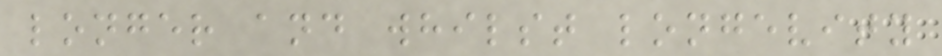longer and whilst longevity
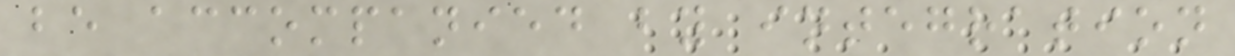be accompanied by integration
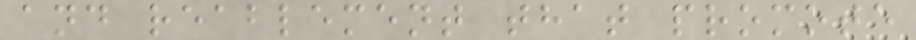and reablement that promote
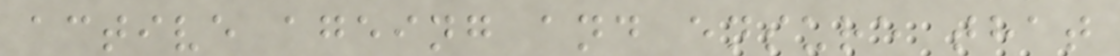active ageing and ensure that
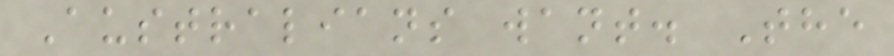Australians want. The
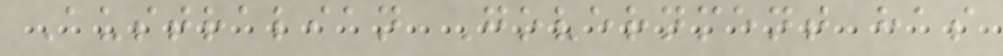Australian Government has
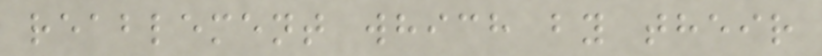reablement which by their
